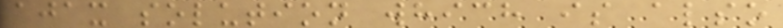ajax solution which is also
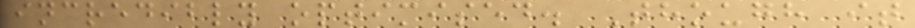incredibly optimised. Though it
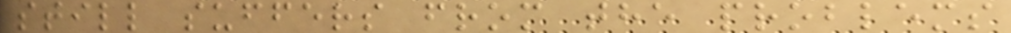still suffers from the problems
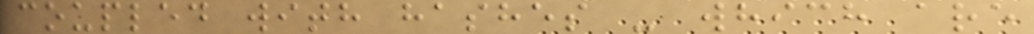coupled with hashes - which are
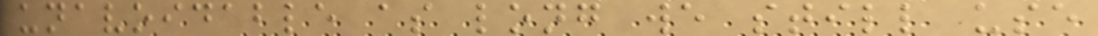unavoidable as long we still use
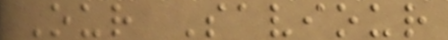Our Saviour
